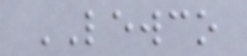LEWCO
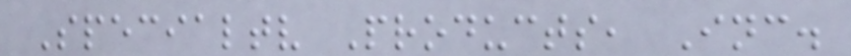Specialtv Products, Inc.
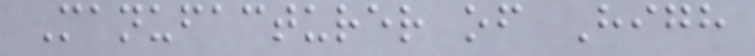Manufacturer of High
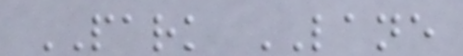PARK LANE
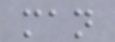man
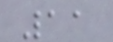11
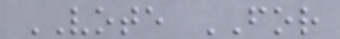VOTE FOR
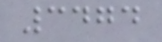3474
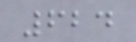624
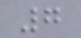7
